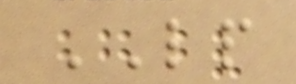LP
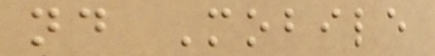nd Mobile
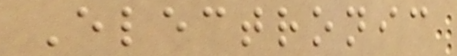Electronic
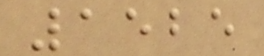1525
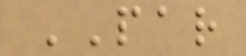PAR
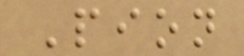Pion
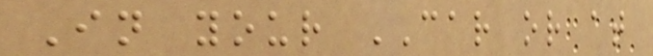In your CAR or at
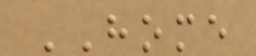HOME
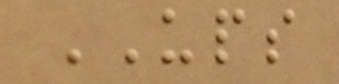UPS
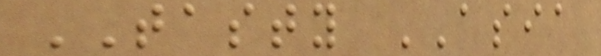TASTY ASIA
